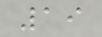19
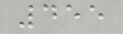455
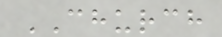CHURCH
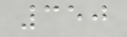350
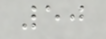50
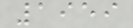1959
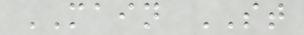MAIN ST
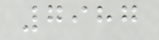7987
